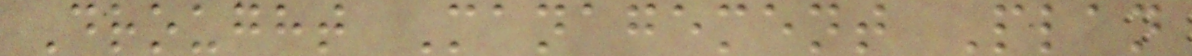Drought Management Plan
